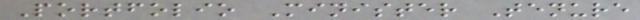Portfolio Minister Tenure
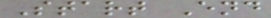Start End
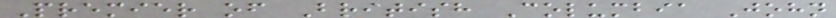Premier of British Columbia John
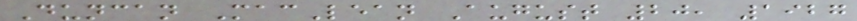Duncan MacLean August 20, 1927
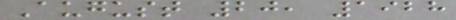August 20, 1928
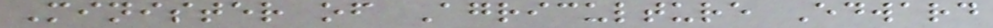Minister of Agriculture Edward
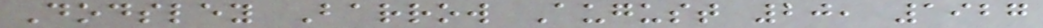Dodsley Barrow August 20, 1927
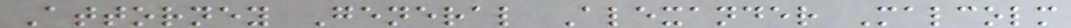Attorney General Alexander Malcolm
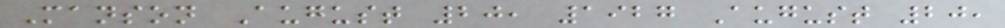Manson August 20, 1927 August 20,
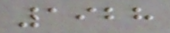1928
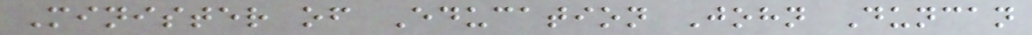Minister of Education John Duncan
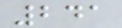241
